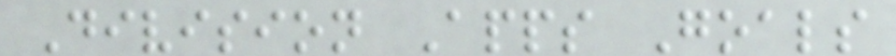Division Apps Goals
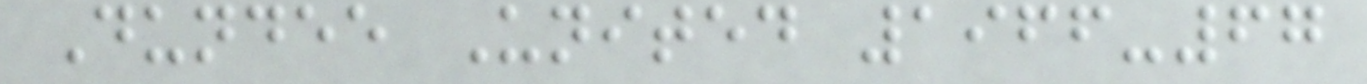Dundee United 1966-67
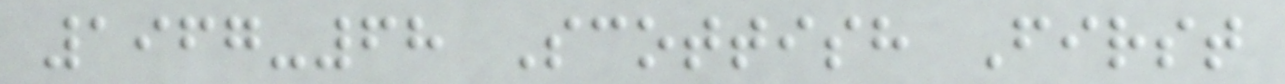1967-68 Scottish First
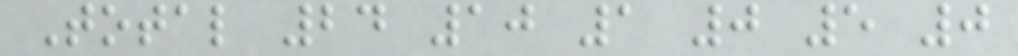Total 24 10 1 0 5 0
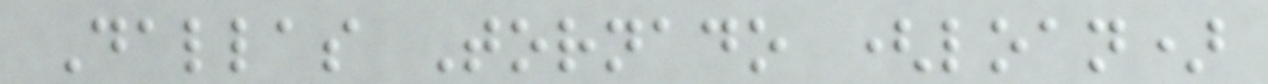Dallas Tornado (loan)
